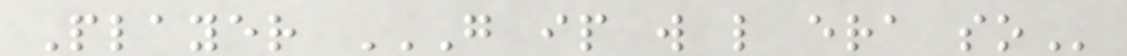Player G IP W L ERA SO
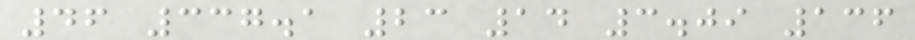46 337.1 23 14 3.09 136
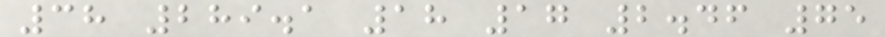38 289.1 18 17 2.46 75
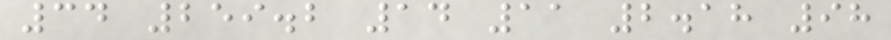34 259.2 14 11 2.18 98
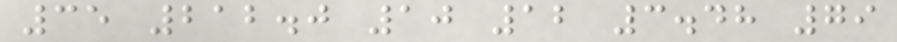35 212.0 10 12 3.48 79
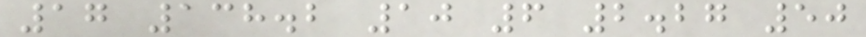17 138.2 10 6 2.27 50
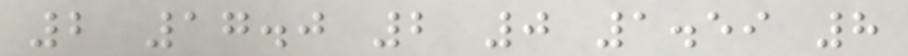2 17.0 2 0 1.59 8
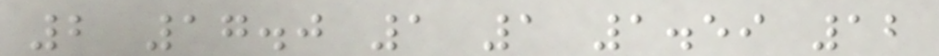2 17.0 1 1 1.59 12
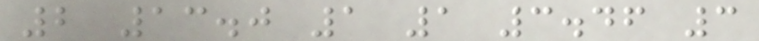2 13.0 1 1 3.46 3
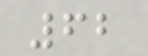62
